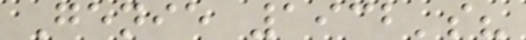Genie 1932's?
